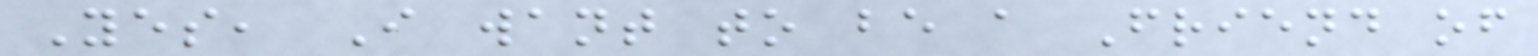Yes, I want to be a Friend of
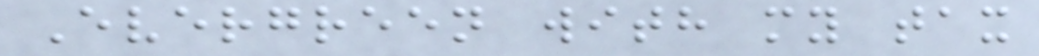Evergreen with my tax
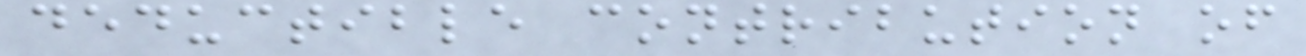deductible contribution of
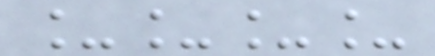____
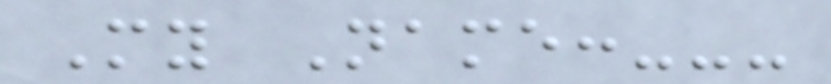My Name:---
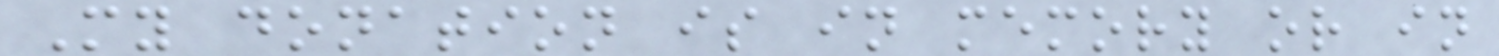My donation is in memory or in
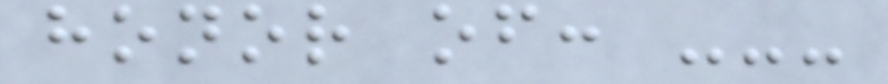honor of: ---
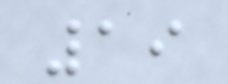19
